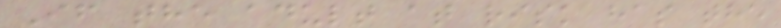If the adult at risk has the
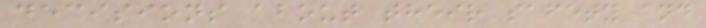decisions about their safety and
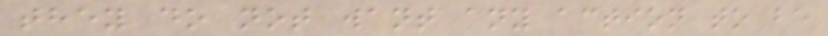they do not want any action to be
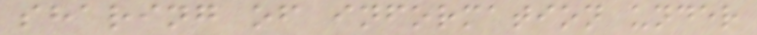sharing of information under
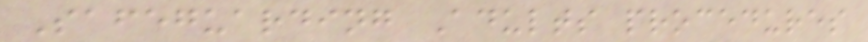Safeguarding Adults procedures
